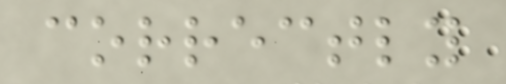correctly
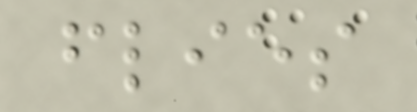flies
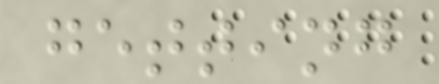getting
